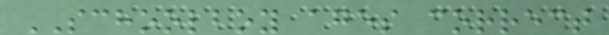SCHOOLBOY ages correct
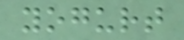yogurt
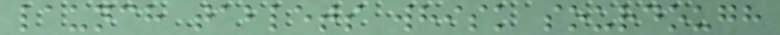launch tablets whisk sourdough
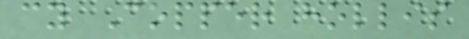cy Copper hollis
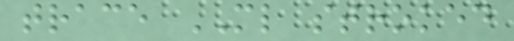trace ML stroked
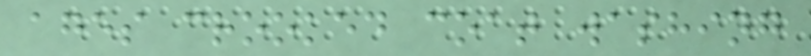ages crooked coat washing
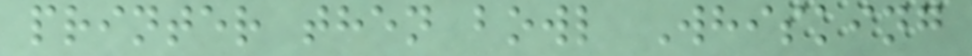printer then bowl Whisking
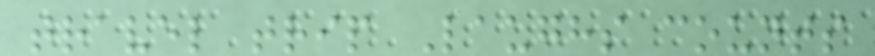travel trip Laughs counts
